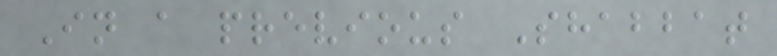In a previous Shabbat
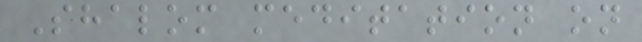Shalom meditation on
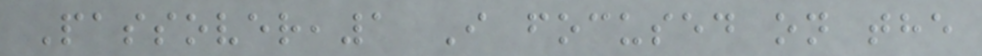Passover,1 I focused on the
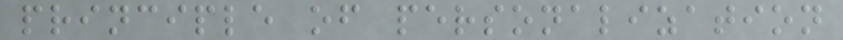principle of personalization
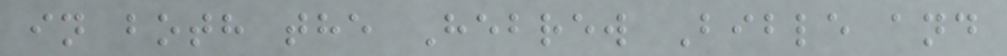in both the Hebrew Bible and
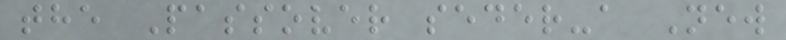the Passover seder-a New
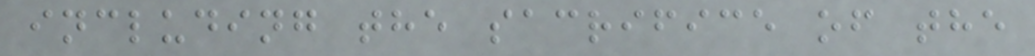including the sacrifice of the
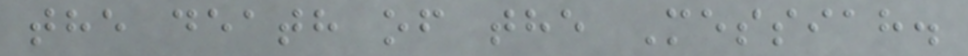the death of the Messiah.
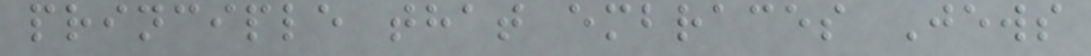principle that embraces Jews
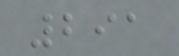291
